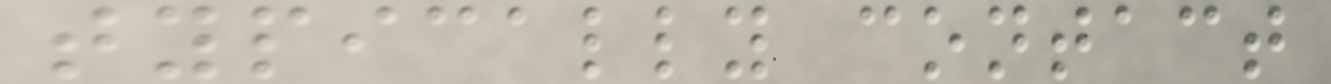typically contact
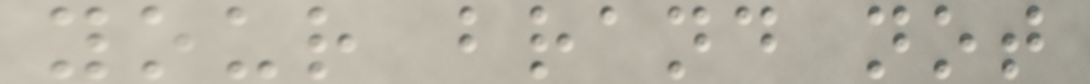your brand not
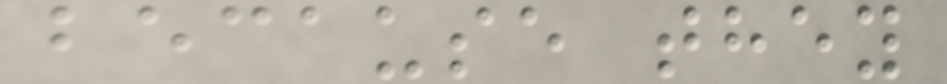because they
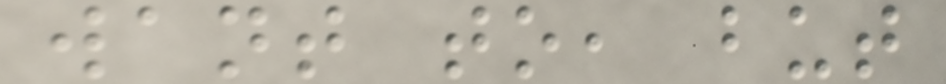want to, but
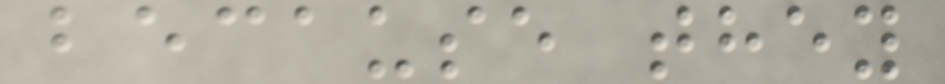because they
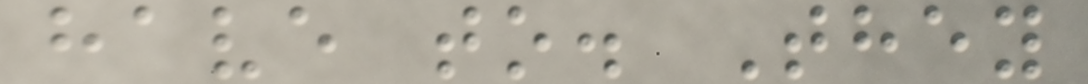have to. They
